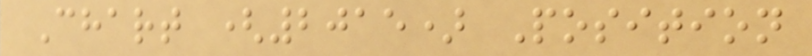Chart (2015) Position
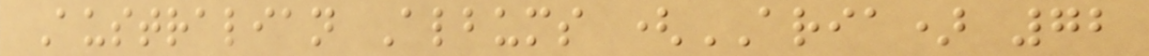Australian Albums (ARIA) 72
